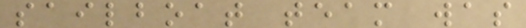sailboat team was
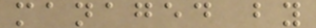managed by
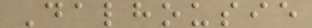Dalhousie
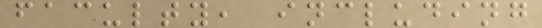faculty, including
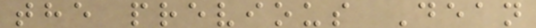the previous Dean
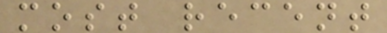most recent
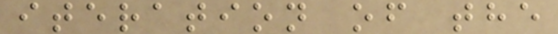iteration of the
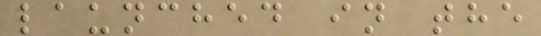launched in the
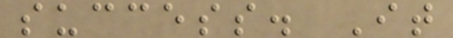success. It
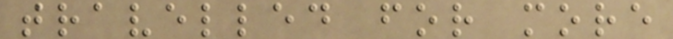travelled for more
